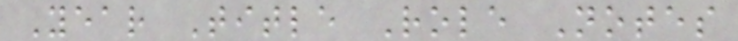Year Title Role Notes
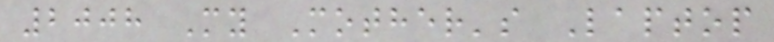2008 My Mother's Laptop
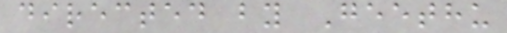directed by Geethu
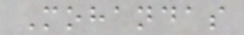Mohandas
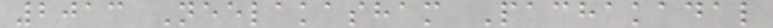2013 Neelakasham Pachakadal
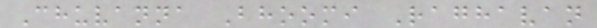Chuvanna Bhoomi Raghavan
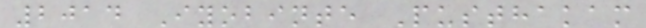2014 Iyobinte Pusthakam
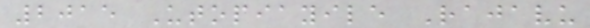2015 Utopiayile Rajavu
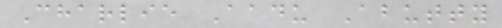Charlie Aadu Abutty
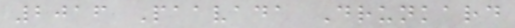2016 Paavada Drunkard
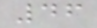46
